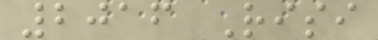2016 Risi
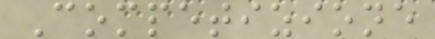Competizione
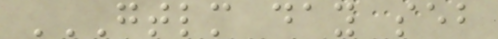GTLM DAY SEB
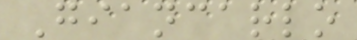Giancarlo
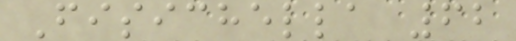Fisichella 62
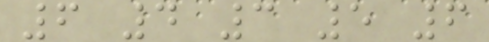6 4 3 5 6
